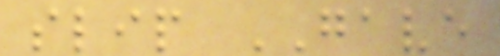slip GAVE
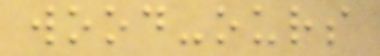wood-ours
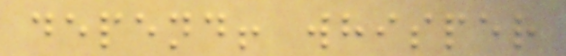depend! whisper
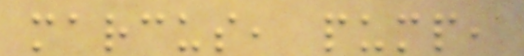marcus, pump,
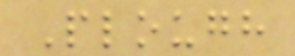Plough
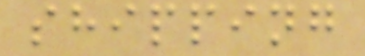shipping
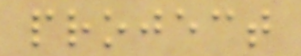project
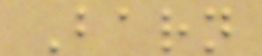Barn
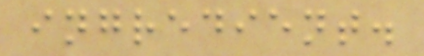ingredient.
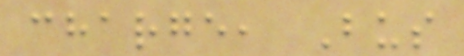charge, Bus
